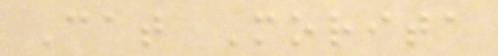Cat Morita
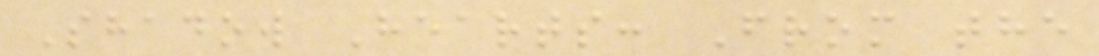Shadow Hearts: From the
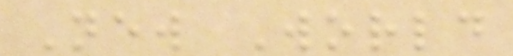New World
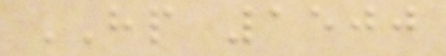HP 1500
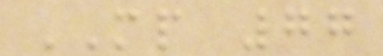MP 77
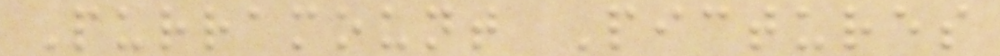Purramount Pictures
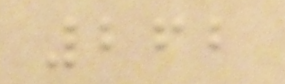262
